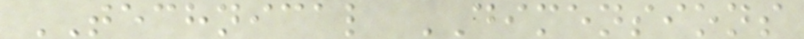TECHNICAL DIMENSIONS
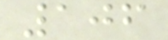106
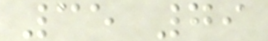35 79
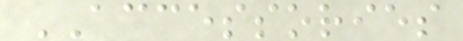ACCESSORIES
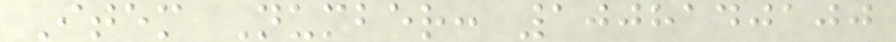Item Number: 1008140100
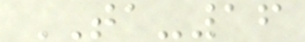TA-16
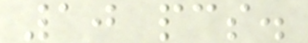10 pcs.
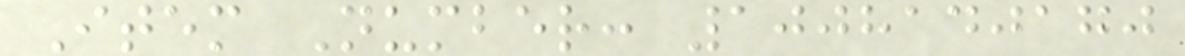Item Number: 1008140170
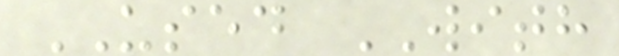USED WITH
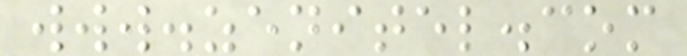www.zenitel.com
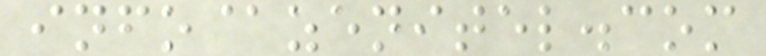info@zenitel.com
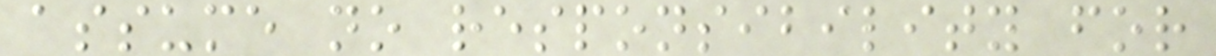assume no responsibility for
